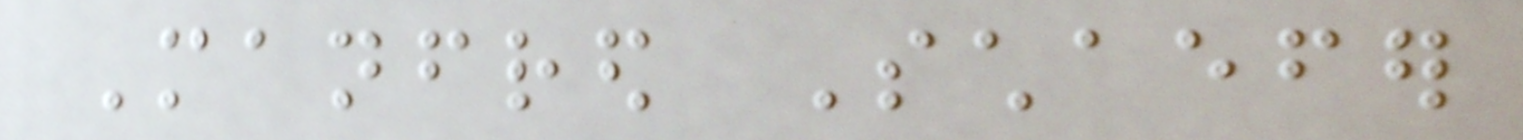Manfred Schaefer
